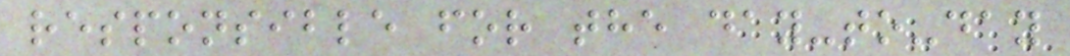responsible for the day-to-day
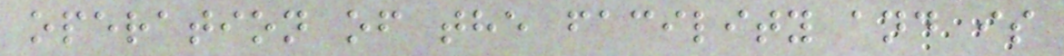operation of the facility and is
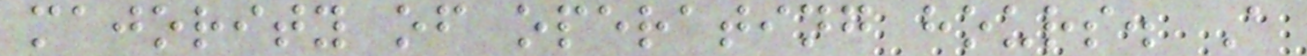majority of operating hours. A
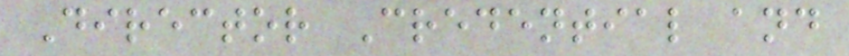Director Credential and
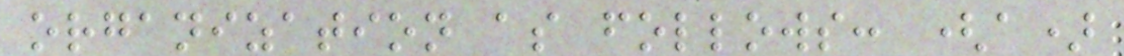organization as follows: (a)
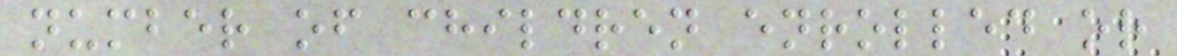number of children enrolled or
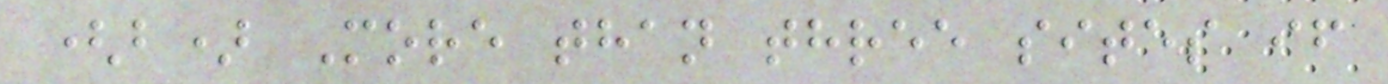(b) More than three sites if
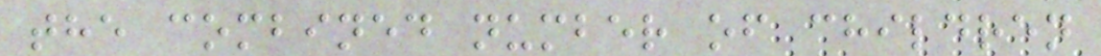the combined number of children
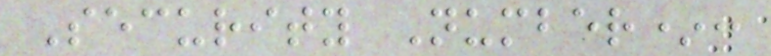Security Number*:
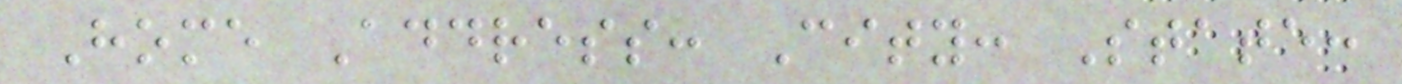Home Address: City: State:
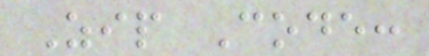Zip Code:
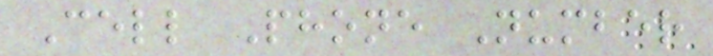Cell Phone Number
